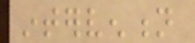intervention
